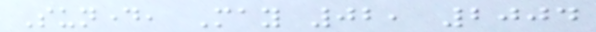Sunday, May 02, 2004
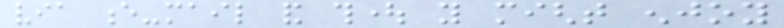via e-mail and thought you might enjoy
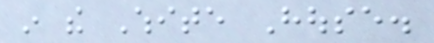in the White House.
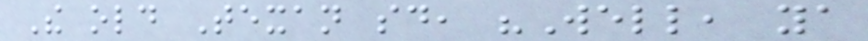The old Texan said, "Well, ya
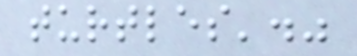turtles'."
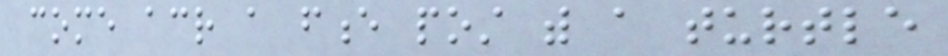come across a fence post with a turtle
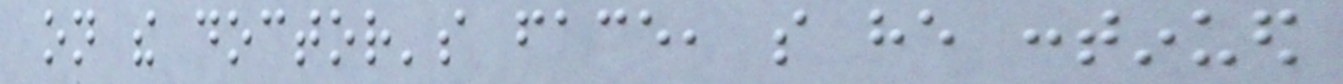on the doctor's face, so he continued
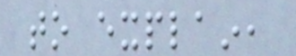to explain,
